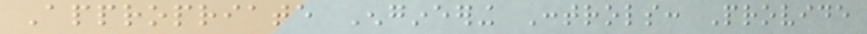Appropriate Engineering Controls: Provide
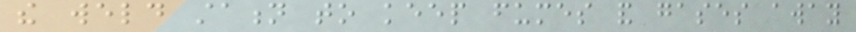the weld station to keep fumes and gases away
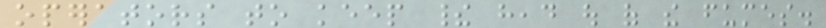operators to keep their head out of the fumes.
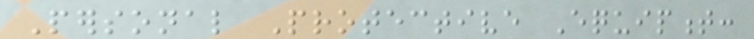Personal Protective Equipment:
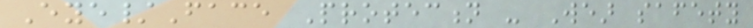Eye/Face Protection - Wear safety
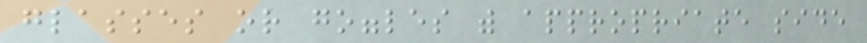glasses or goggles with appropriate side
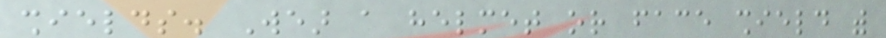shields. Wear a helmet or face shield with
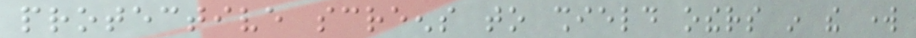protective screens to shield others in the work
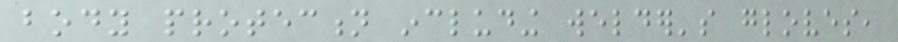body protection including welder's gloves,
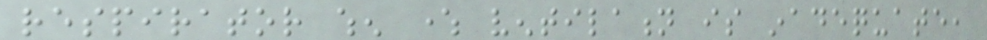respirator when where ventilation is inadequate,
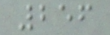256
